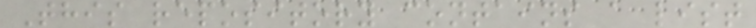This repository contains a list
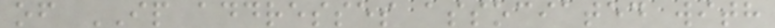of IP addresses associated with
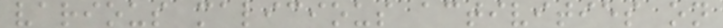various malicious activities on
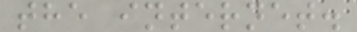the internet.
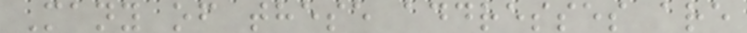Many of these addresses are
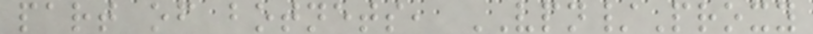part of botnets, VPN/Proxy
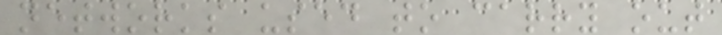networks used to carry out
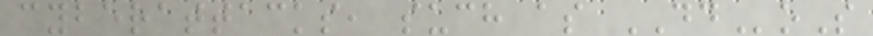cyberattacks, such as DDoS
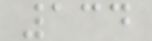134
